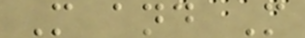M and M
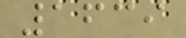1639
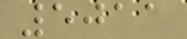5011
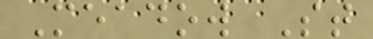Meadow St
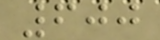600
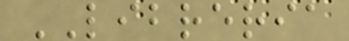LIBRERIA
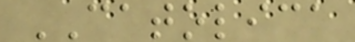CATOLICA
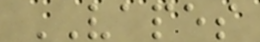VAPES
